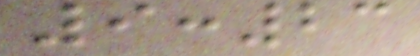9:23
